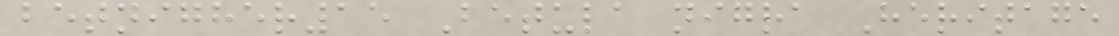betnigher15 Betula nigra Heritage
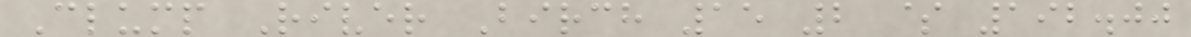Clump River Birch 15 2 $ 192.00
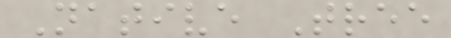Native Tree
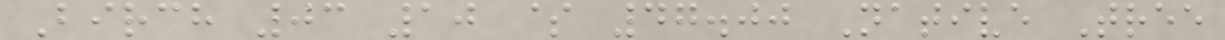Birch 03 10 $ 47.00 Native Tree
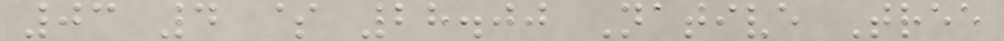03 4 $ 28.00 Native Tree
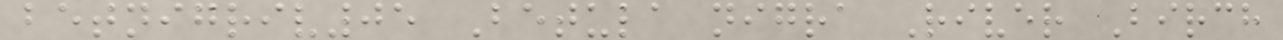betnigriv05 Betula nigra River Birch
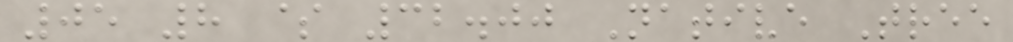05 8 $ 32.00 Native Tree
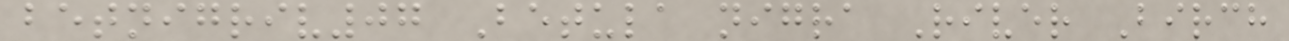betnigriv07 Betula nigra River Birch
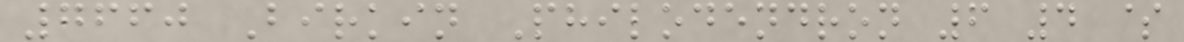7660 Birkin Philodendron 6 4 $
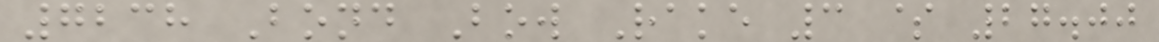7238 Bond Bow Rake 3 $ 27.00
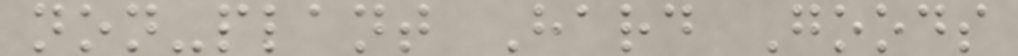non-plant Hard Goods
